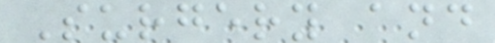Surgery and
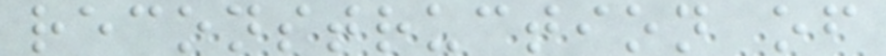reconstruction of
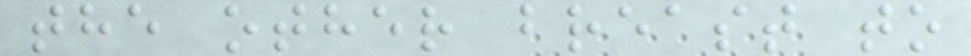the other breast to
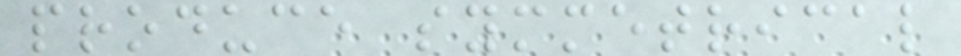produce symmetrical
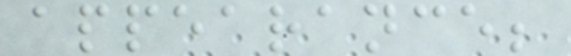appearance;
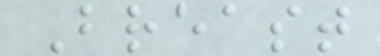Breast
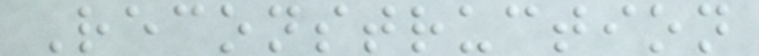Reconstruction
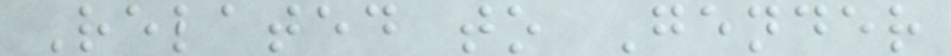Related to Gender
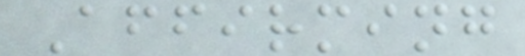Affirming
